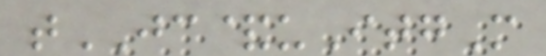tJC&uItgM
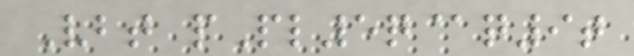Vbt pPl5q@q9t
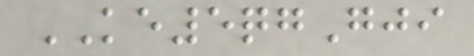KE5qgGji
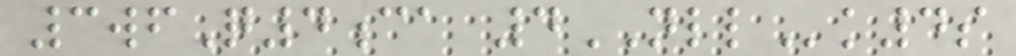3wfQ4ca 4NLLk4s
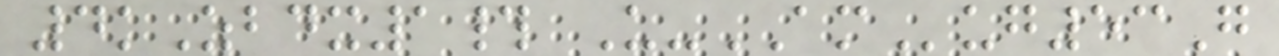4kZbdx1# U-AMug53G
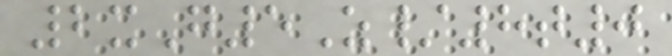2xG5Z/8t0
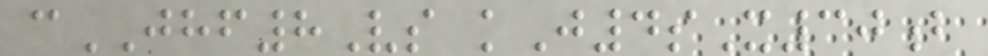cJHF8Vs kJ4sX30b
